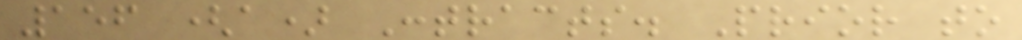156 (a) Contracts. Prior to
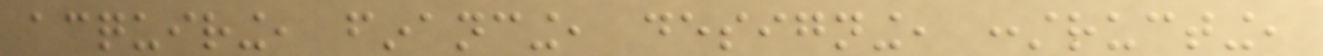acquiring, financing, designing, constructing,
